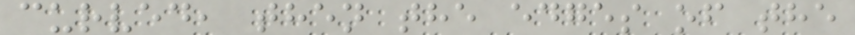curved, then the edges of the
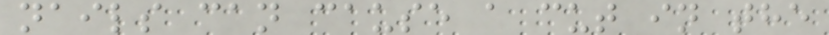nails can cause a cut in the
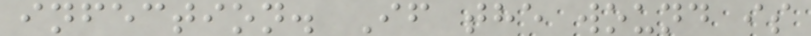infection. If the wound is
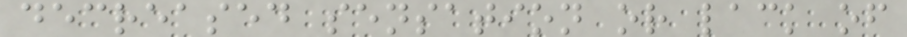decreased sensation or lack of
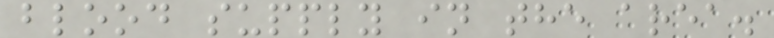blood supply in the area.
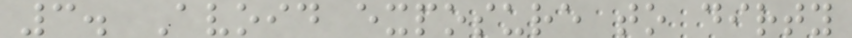3. Avoid exposure to dirty
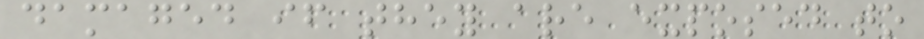damaged if they are exposed to
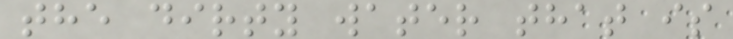the dirty water that is
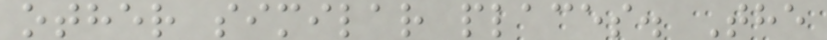other similar places. The
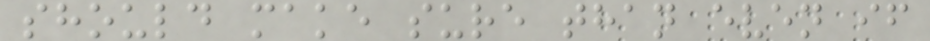should make sure than even if
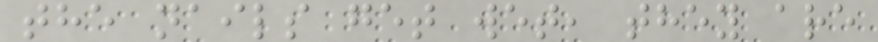the nails get wet, they are
